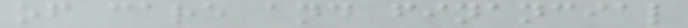of care and financial
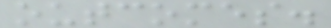outcomes.
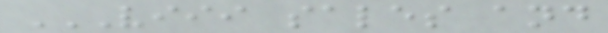VIII SALES AND
